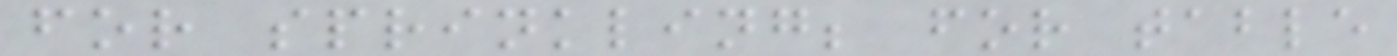for sprinkling; for table
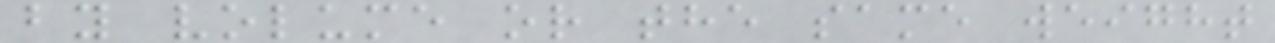by volume or the same weight
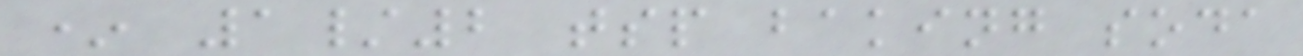* 1/2 tsp baking soda
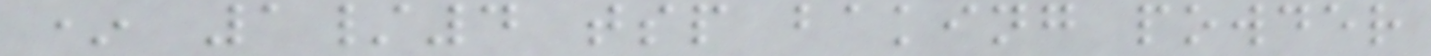* 1/4 tsp baking powder
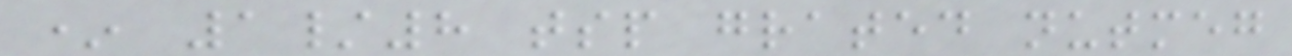* 1/8 tsp grated nutmeg
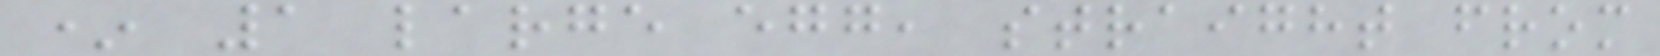* 1 large egg, straight from
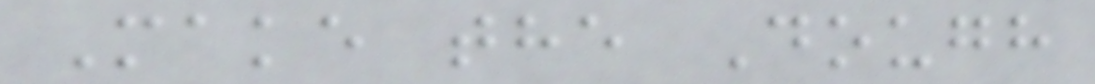Make the Dough
